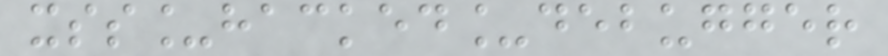xss_hacked_debugger
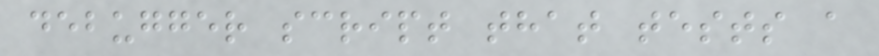debugger script that tests a
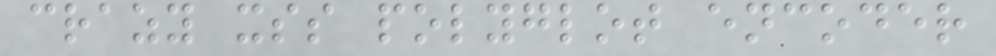crazy xss polyglot encoder
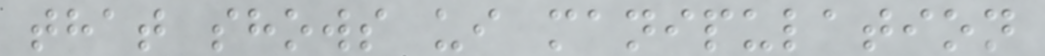that shows ui manipulation
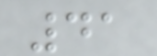41
